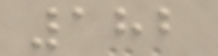182
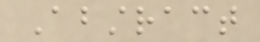Abstract
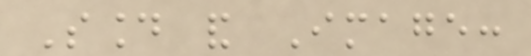Sound and Image:
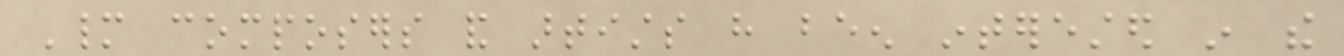Many composers and artists have been interested in the
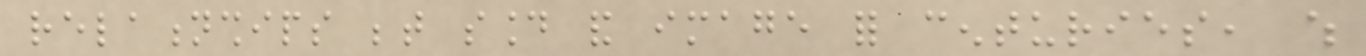relationships between sound and image for centuries, which
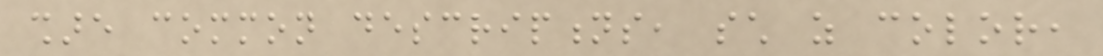share common descriptions, such as color,
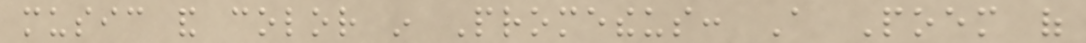music and color in Prometheus: A Poem of
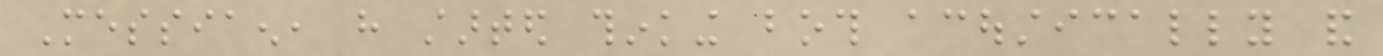Messiaen, have started thinking both acoustically and
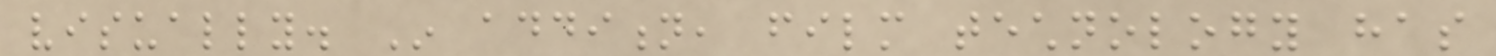visually. In addition, film technology has
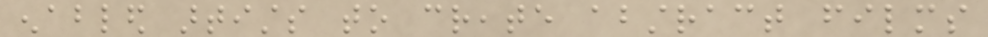enabled artists to create abstract films
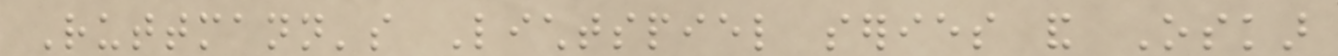Ruttmann's Lichtspiel series and Oskar
